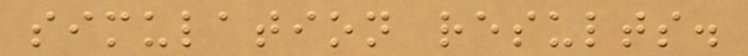simulation results.
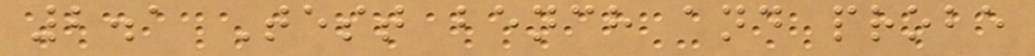2.1 Test bench and probe
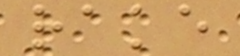rake
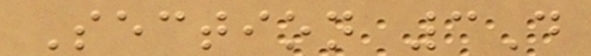Section 3D
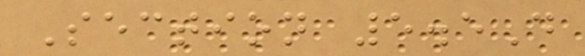Section 5.5D
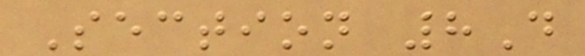Section 8D
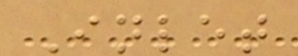Inlet
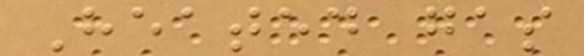Heated gas
